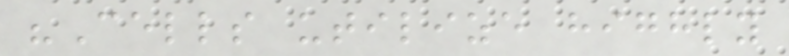"Cells utilize highly
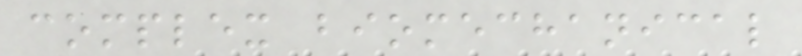complex biomechanical
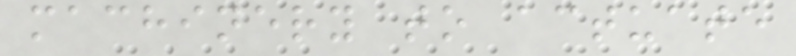machinery to actuate
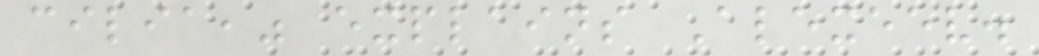cilia," explains Alexeev.
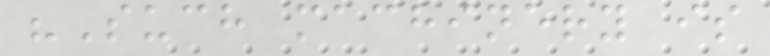"Such machinery is
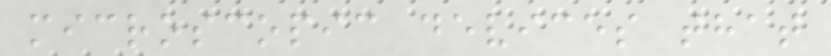microscopic devices that
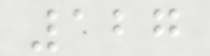127
